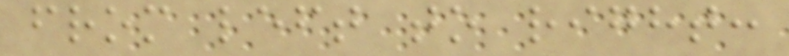from left to right:
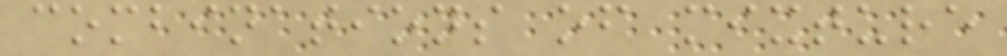combinations of mixture
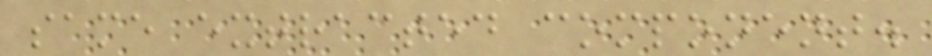same extracted component.
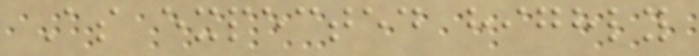As expected highly
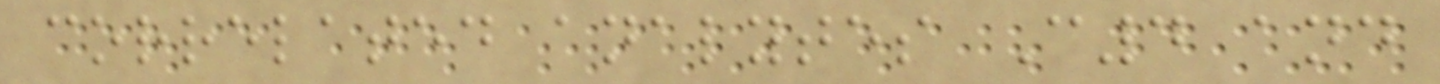correlated analytes C4 and
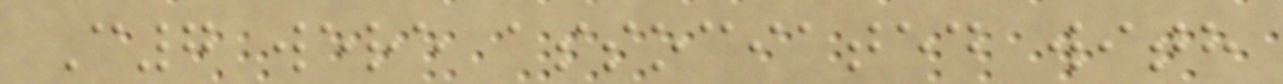C7 were associated with
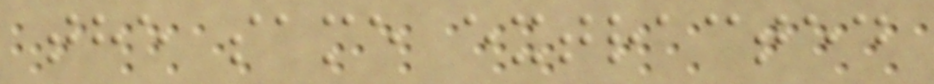the same extracted
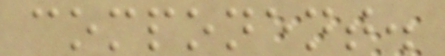component.
